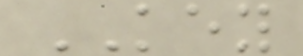KEY
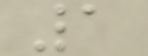1
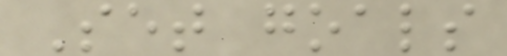Set goals
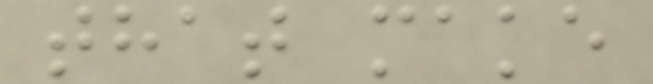that make
